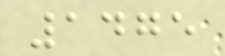1475
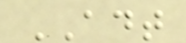ADT
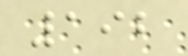192
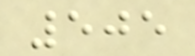505
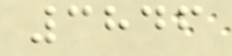3846
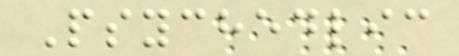Psychedlic
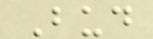Bud
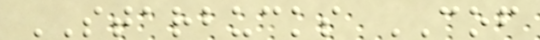STARBUCKS COF
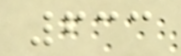633
